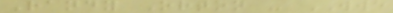Randy Orton - WWE
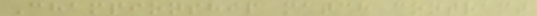Championship match contract
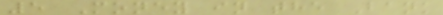5 Money in the Bank
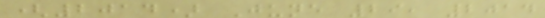(2014) June 29, 2014
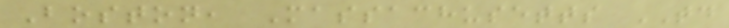Boston, Massachusetts TD
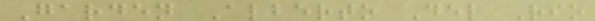Garden Alberto Del Rio
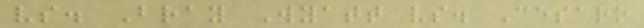vs. Bray Wyatt vs. Cesaro
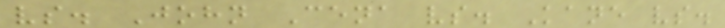vs. John Cena vs. Kane vs.
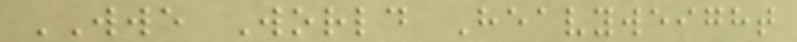WWE World Heavyweight
